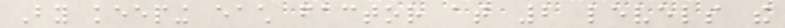By keeping each factor at 2 levels the
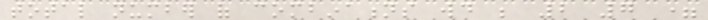total number of combinations would be 2 7 =
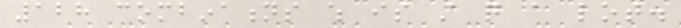128 combinations which is still quite a lot.
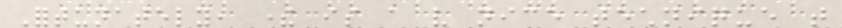Fortunately, there is a very nice technique that
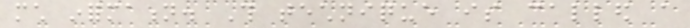much information. This technique is called a
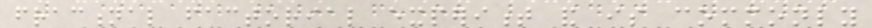fractional factorial experiment and is commonly
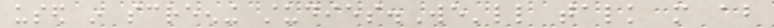used in screening studies.We'll talk more about
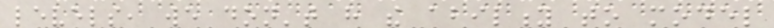levels, we don't have the ability to model
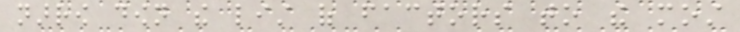narrow down the list of factors to the most
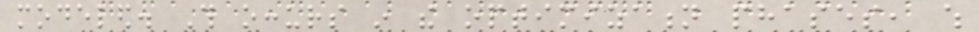modeled. This occurs in the optimization phases, which
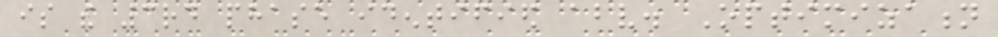is the 3rd phase identified above. Optimization
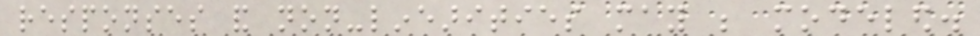responses and non-linearities may be modeled.
